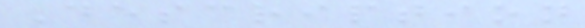Description
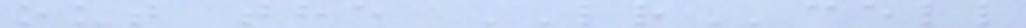out the LRcell
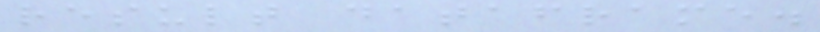result dataframe.
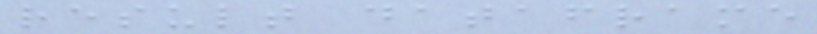result dataframe
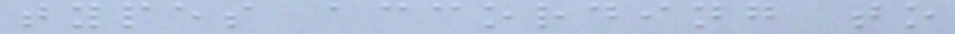types according to
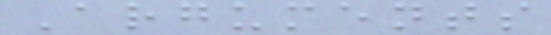Arguments
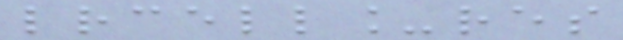lrcell_res
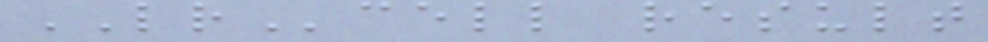LRcell result
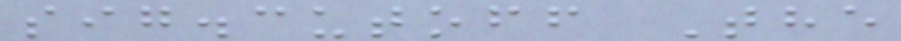sig.cutoff The
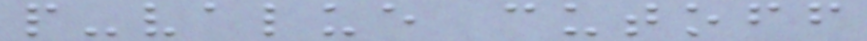p-value cutoff
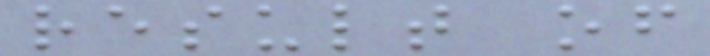result of
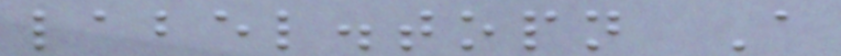label.topn A
